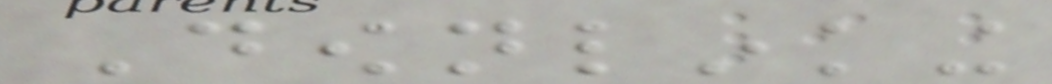Downlinking
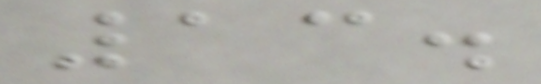13.
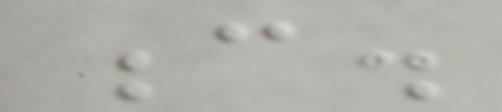c.
